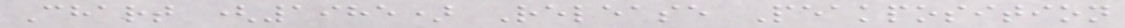Chart (1985) Release Peakposition
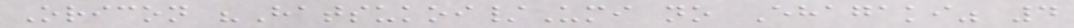Oricon "Hatsukoi/Umi no Ehagaki" 4
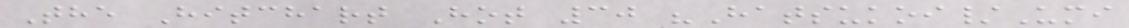The Hitchart Hot 30 "Hatsukoi/Umi
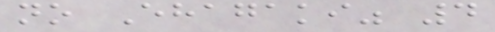no Ehagaki" 4
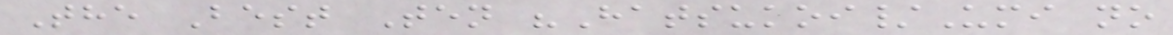The Best Ten "Hatsukoi/Umi no
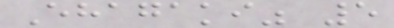Ehagaki" 5
